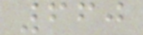660
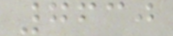7630
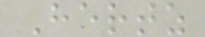Hertz
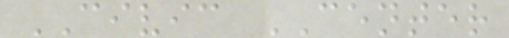CIVIC CENTER
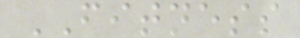FITNESS
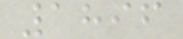1896
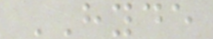HYDE
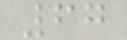67
